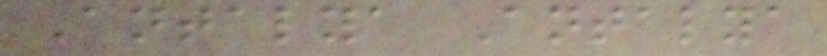Antalya Antalya
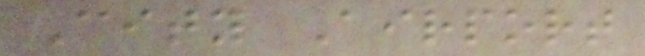City Airport
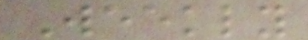Weekly
